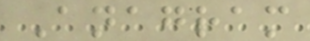Anagram
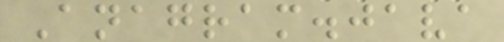Anagram.java
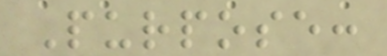Purpose:
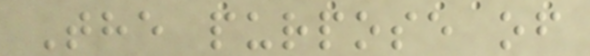The purpose of
